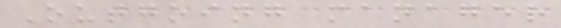Outgoing manager
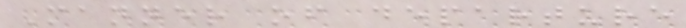Manner of departure
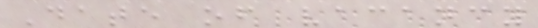Date of vacancy
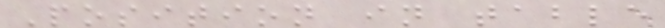Position in table
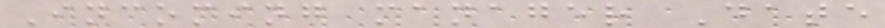Incoming manager Date
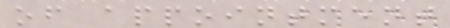of appointment
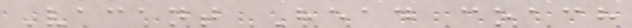Vacant Head coach
